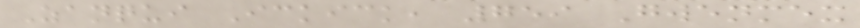Zanqui Ickick, 759 Gwenmex
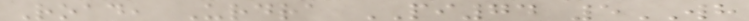Road, Urdra PI74 5WH
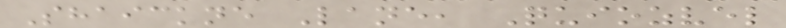Shaickne Lane, Quiozvel
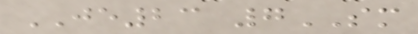JE23 7SM
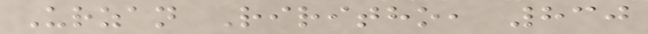Urzan Riritho, 830
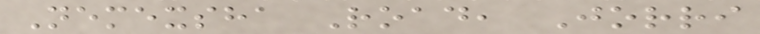Nemexsha Road, Jorri
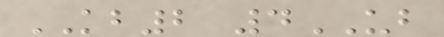KB2 4UB
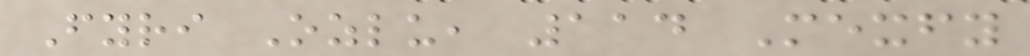Fyri Ozlu, 114 Mexfy
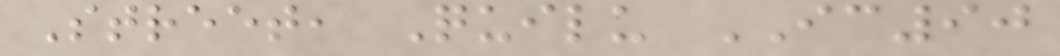Street, Quilu IC90
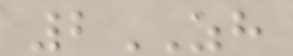2ZH
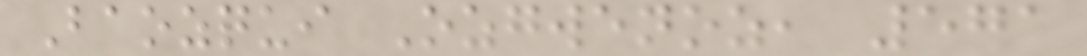Baozqui Ozgwenoz, 571
